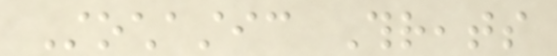Stochastic Threats
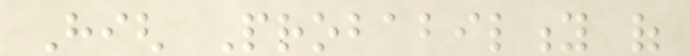High Probability of
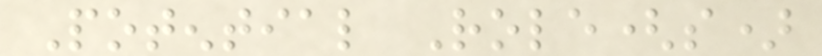Potential Role(s)
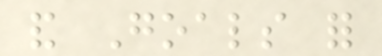and Goals for
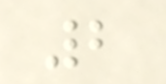2
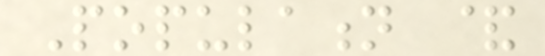Population &
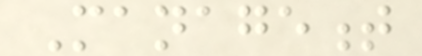Management
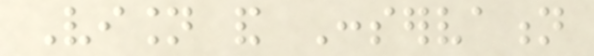Vision and Conservation
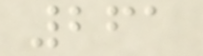261
